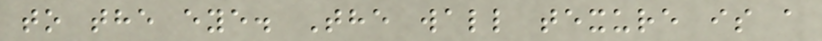to the eye. The wall texure is a
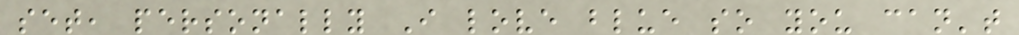set, personally I love blue so you can't
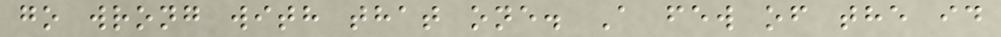go wrong with that one. A few of the id
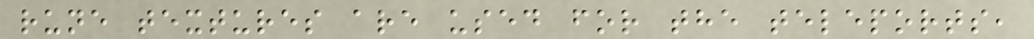rune textures are used for the teleports,
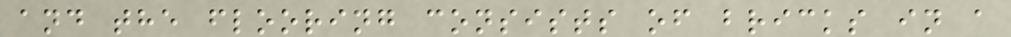and the flooring consists of bricks in a
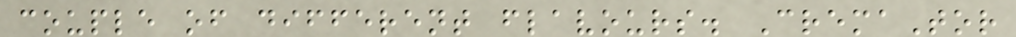couple of different flavours. CremaTor
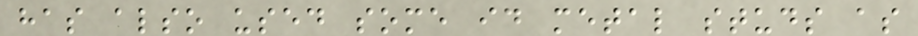has also used some id metal studs as
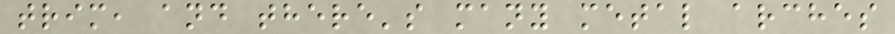trim, and there's many metal arches
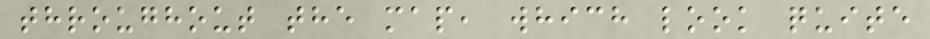throughout the map, which look quite
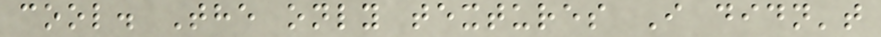cool. The only textures I didn't
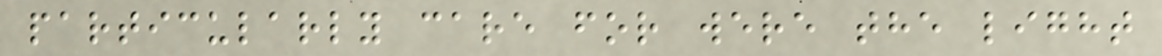particularly care for were the light
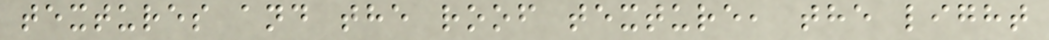textures and the roof texture, the light
